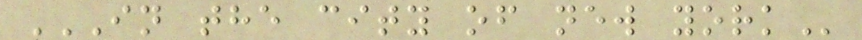IN THE CITY OF NEW YORK
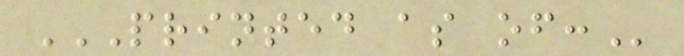PRINTED AS OF:
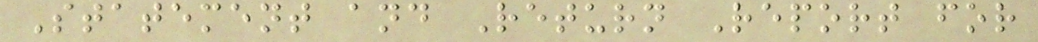Statement and Return Report for
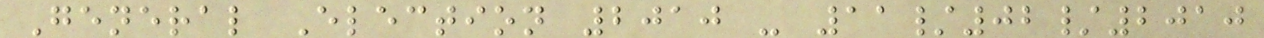General Election 2010 - 11/02/2010
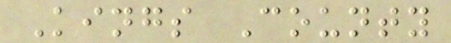Kings County
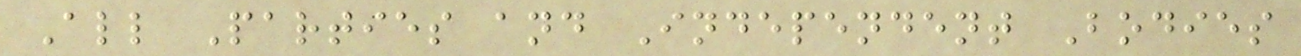All Parties and Independent Bodies
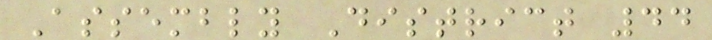Assembly District 44
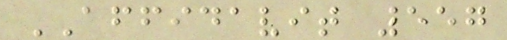AFFIDAVIT 557
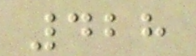428
